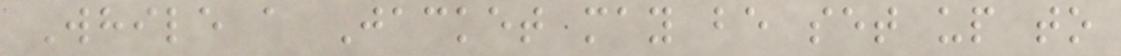While a Jacket may be set up to
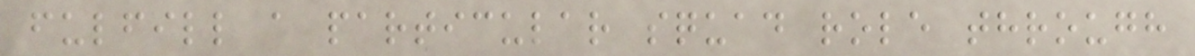fulfill a particular squad role through
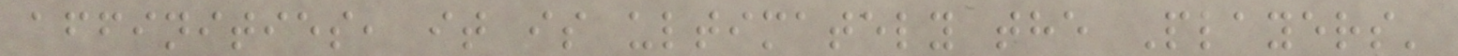affinities, it is ultimately the Players'
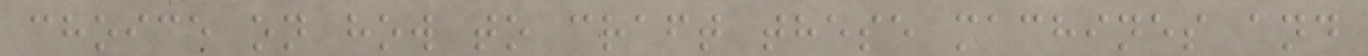choice on how to craft these machines and
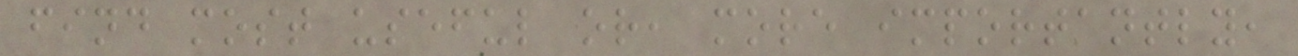find most useful or, more importantly,
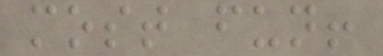most fun!
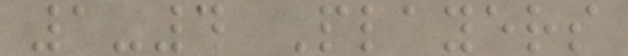1-4 Players
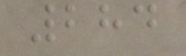284
